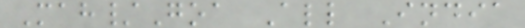Mah/Goa All India
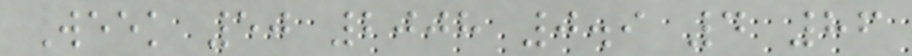Week 50 2008 0.9 4 86
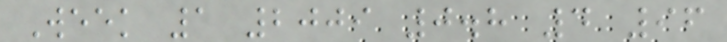Week 1 2009 0.8 4 96
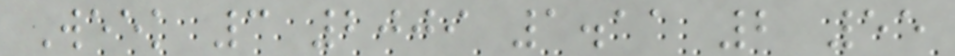Week 3 2009 1.11 2 55
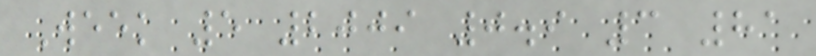Week 5 2009 0.9 3 81
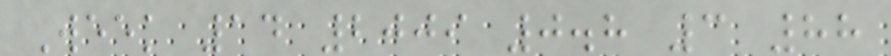Week 14 2009 0.8 3 88
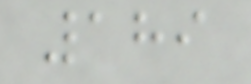189
